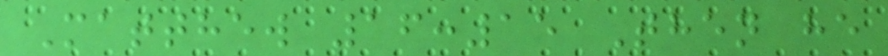Matthew 16:15 Then he
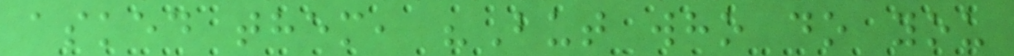asked them, "But who do you
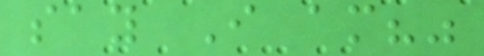say I am?"
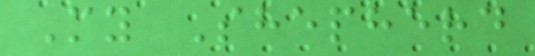My Shepherd
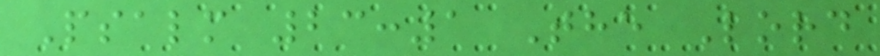Psalm 23:1 The Lord
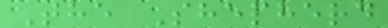The Shepherd
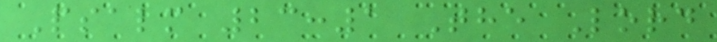Psalm 23:1 The Lord
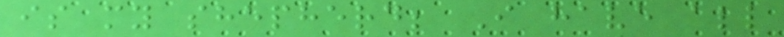is my shepherd; I have all
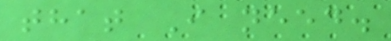that I need.
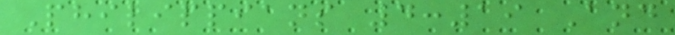Philippians 4:19 And
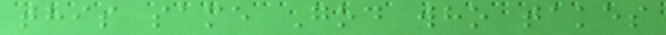this same God who takes
